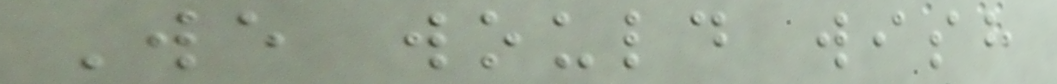We would wish
